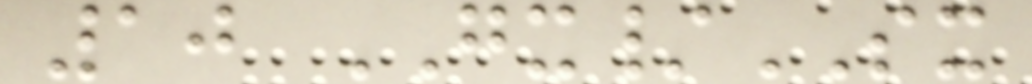10 GX/SX
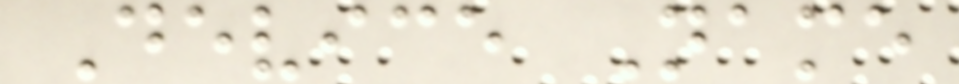Device Name
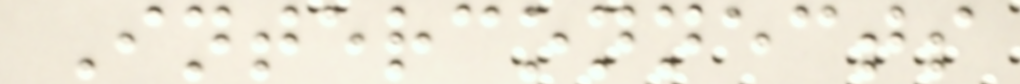Interconnects
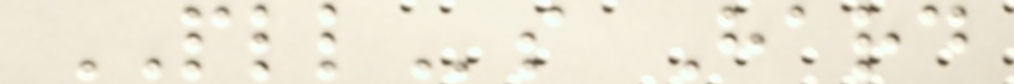PLLs Hard
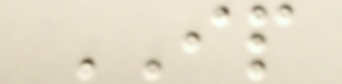IP
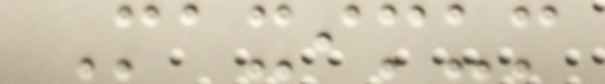Maximum
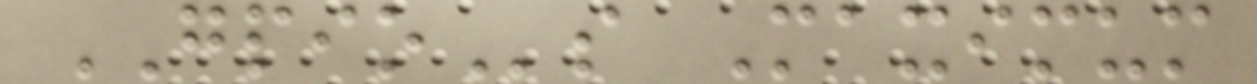GPIOs Maximum
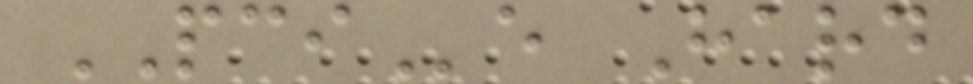PCIe Hard
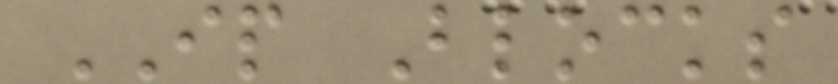IP Blocks
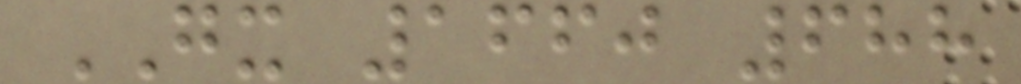GX 1660 688
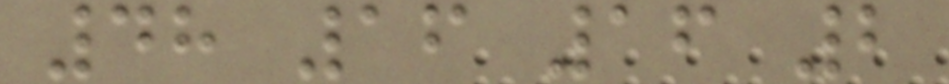48 16 16 2
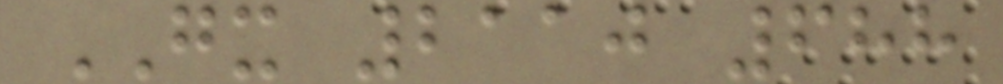GX 2110 688
